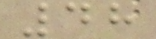48
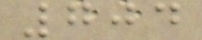704
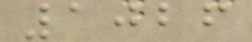1026
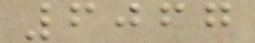6067
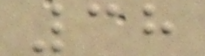38
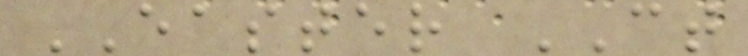EASTER CT
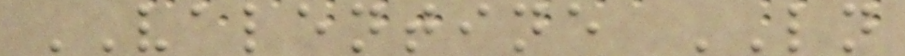VALENTINE LN
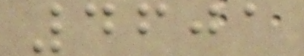4601
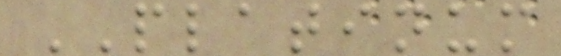PLATINUM
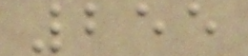255
